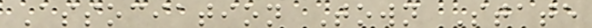Association Town State
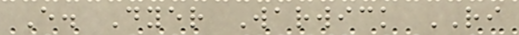E. Dyer Warwick RI
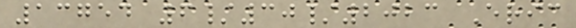13754 6/30/2023 Eric
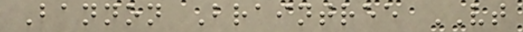Bannon Braintree VT
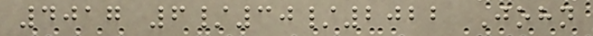4017 6/30/2022 John
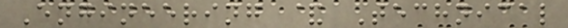Engineering & Technical
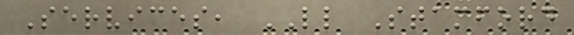Services, LL Stamford
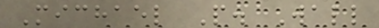Michael P. Wall
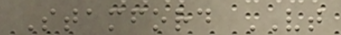Stamford VT
